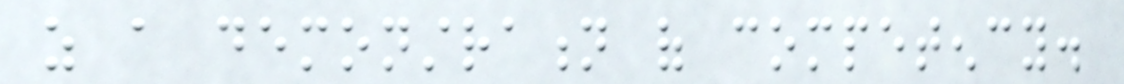as a demonstration of competency.
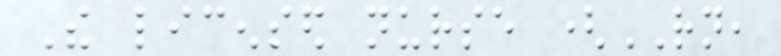The licensed nurse (RN,
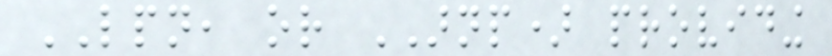LPN, or ARNP) providing
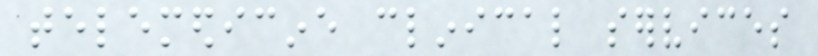telemedicine clinical services
